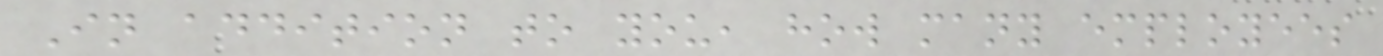In addition to you, how many employees
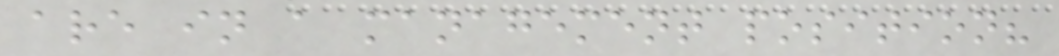are in a management position?
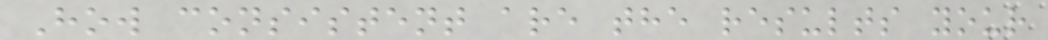How consistent are the results your
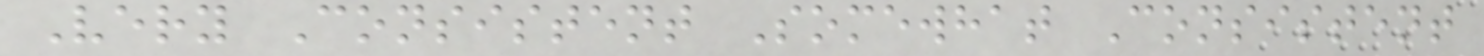Very Consistent Somewhat Consistent
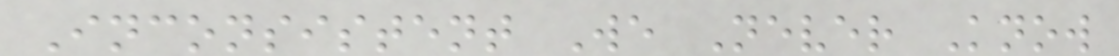Inconsistent We Never Know
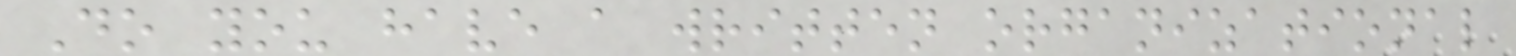Do you have a written organizational
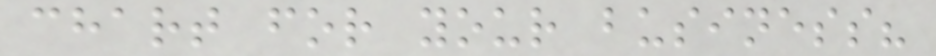chart for your business?
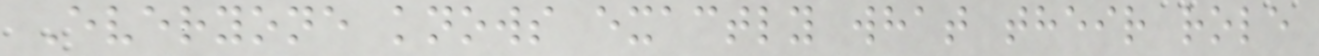Everyone knows exactly what their role
